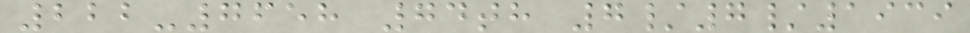222-7658 74th 7/7/1939
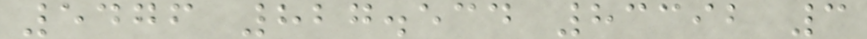5476 827.534 83392 3
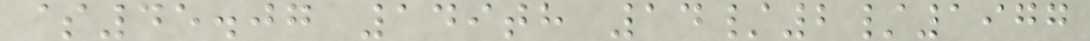$45.07 149th 14/2/1977
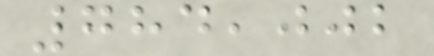784,002
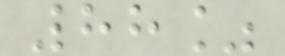88%
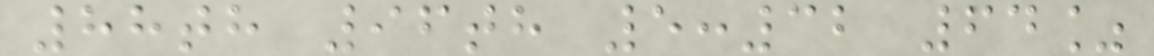88th 96th 5:32 64%
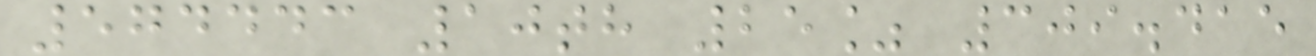574443 10th 25% 309.415
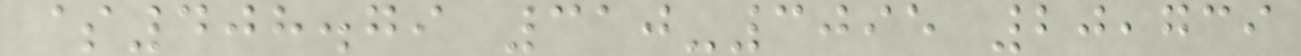$408.79 310-3095 20,739
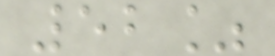52%
